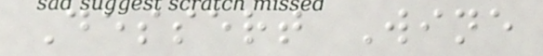Dessert Wine
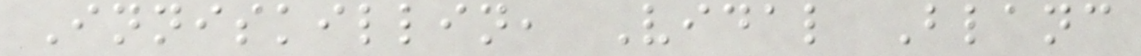Inniskillin, Vidal Blanc
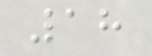18
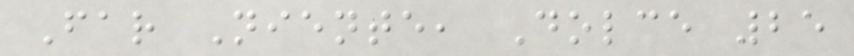Far Niente, Dolce 25
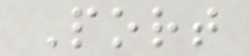Port
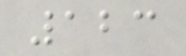123
